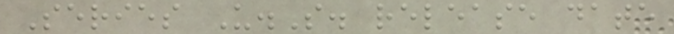Series U.S. release date
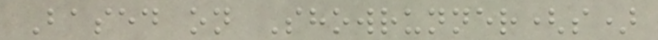Based on Showrunner(s)
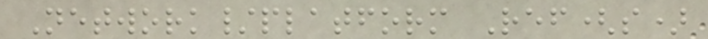Network/platform Ref(s)
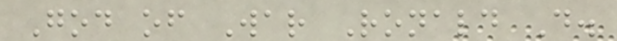God of War Ronald D.
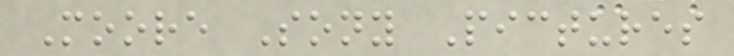Moore Sony Pictures
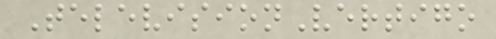TelevisionVertigo
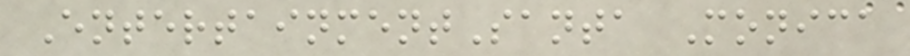EntertainmentSanta Monica
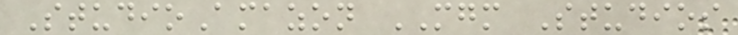StudioAmazon MGM Studios
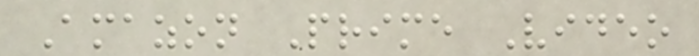Amazon Prime Video
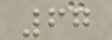67
